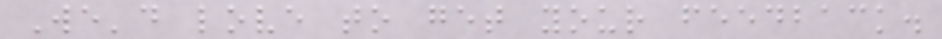We'd love to get your feedback.
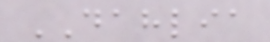DAHLIA
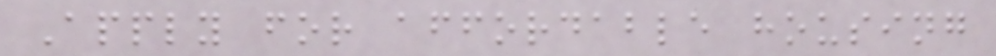Apply for affordable housing
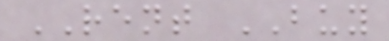RENT BUY
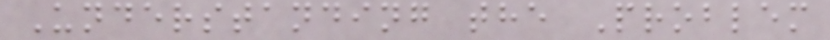Understanding the Problem
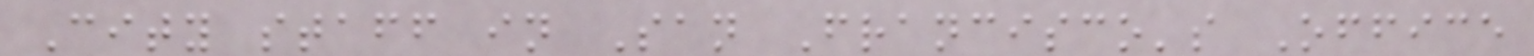City staff in San Francisco's Office
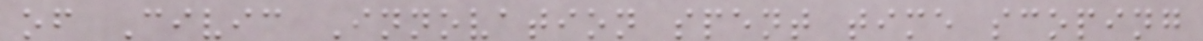of Civic Innovation spent time scoping
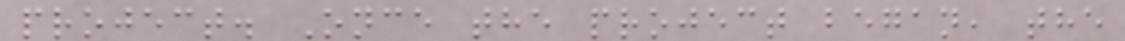project. Once the project began, the
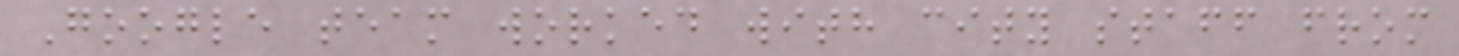Google team worked with city staff from
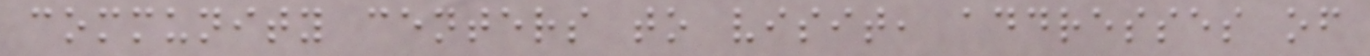community centers to visit, addresses of
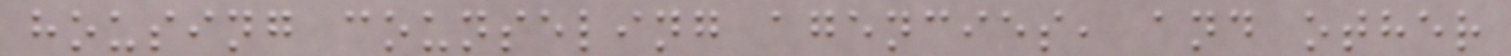housing counseling agencies, and other
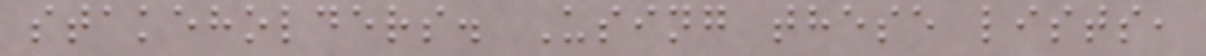stakeholders. Using these lists,
